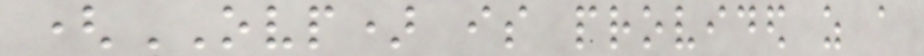(OVP) is provided as a
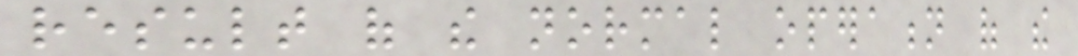result of the normal operation of the
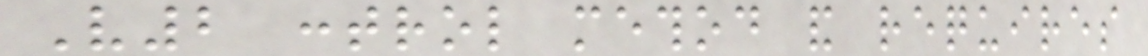V2 control method and requires
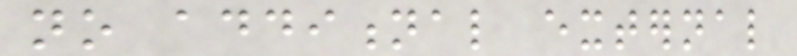no additional external
